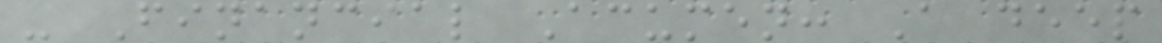- Financial Acumen: A deep
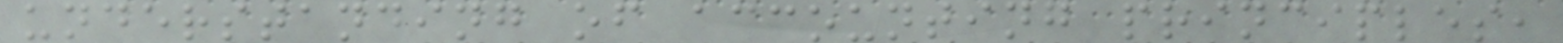understanding of accounting principles,
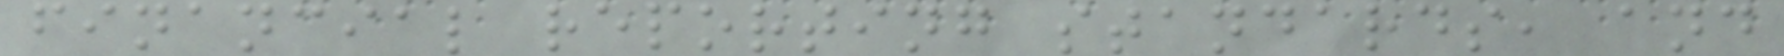financial reporting standards, and
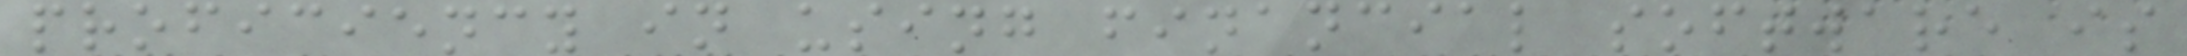proficiency in using financial software is
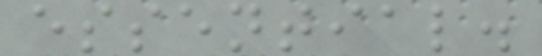essential.
